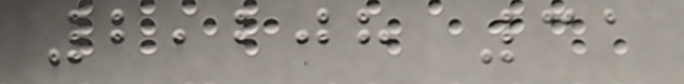2,208 31
